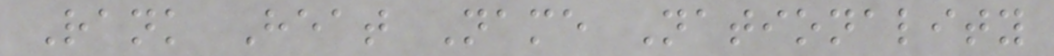Rank Heat Name Nationality
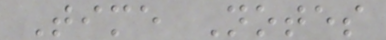Time Notes
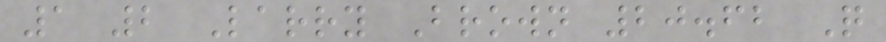1 2 Larry Brown 20.62 Q
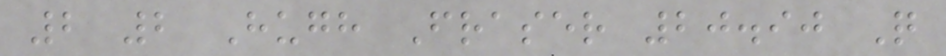2 2 Hugh Fraser 20.90 Q
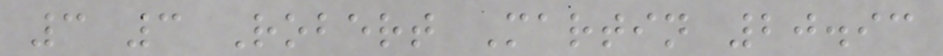3 3 Robert Martin 20.93
